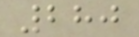280
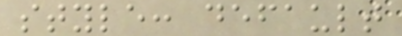style: default
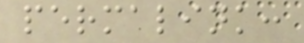permalink:
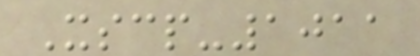Xscp-1011
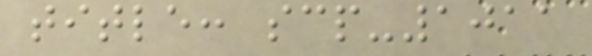title: scp-1011
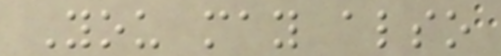You may also
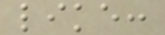like:
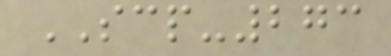SCP-273
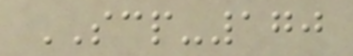SCP-170
